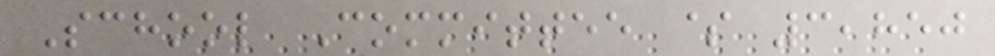School Committee $ 3,850
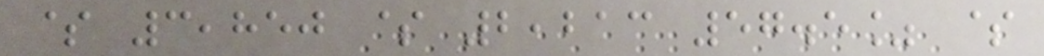$ 3,850 $ 2,213 57.5% $
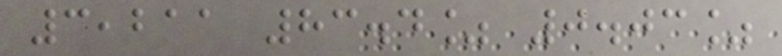3,211 83.4% 0.03%
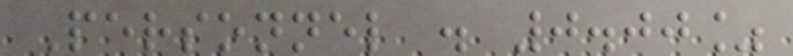Personnel . 0.00%
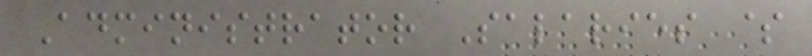Administrator Salaries $
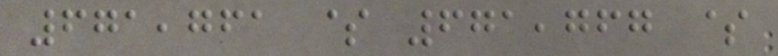671,761 $ 671,767 $
